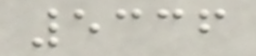5336
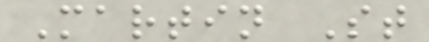Martin St
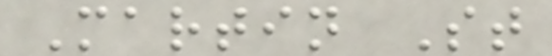Martin St
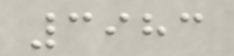3983
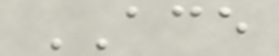ACE
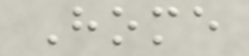Home
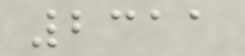2311
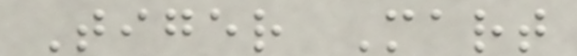Tiger Mart
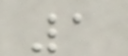1
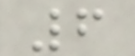6
